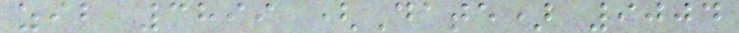zib 3899 (Date) 9004
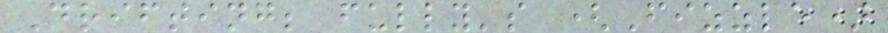Drifting; fully's (Fizzle)
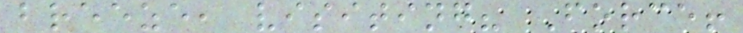breeze, visiting? Force!
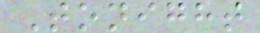Tonight
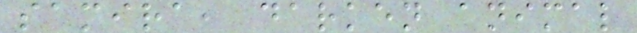samira, darken animal
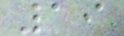19
